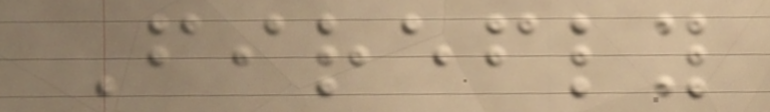Firefly
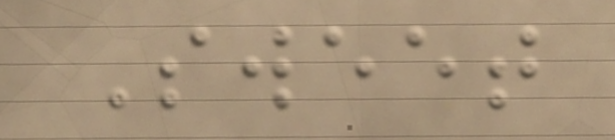Sweet
